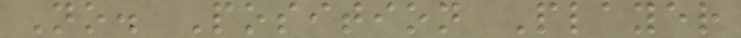No. Position Player
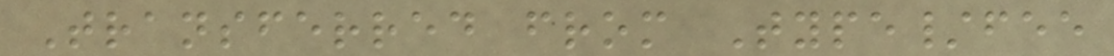Transferred from Type/fee
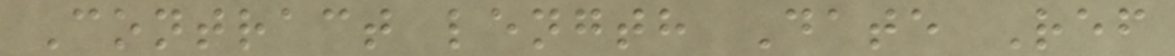Contract length Date Ref
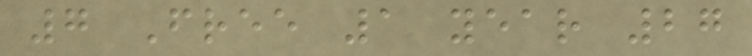7 Free 1 year 27
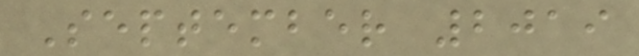September 2019
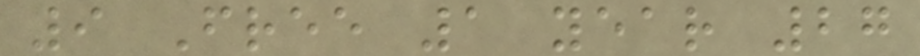9 Free 1 year 27
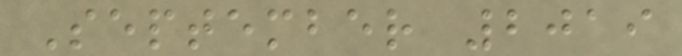September 2019
